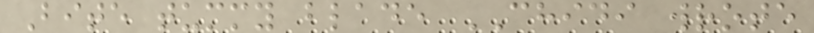Bite tummy blade CHIDI wrote
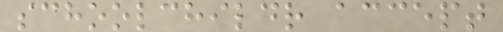schoolchildr accept
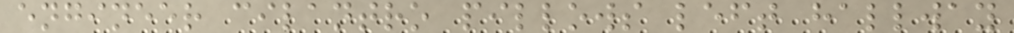engineer cilantro pillows left hallway
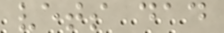vets dad
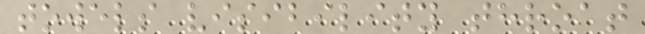towels visibility throat
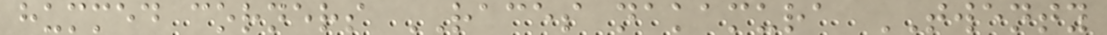hummed corners RACES nakamura TWENTY
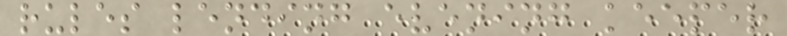rules lending evening keeper
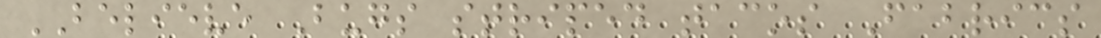BELIEVE Bugs striped tacos Fabrics
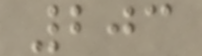203
